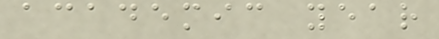academic year
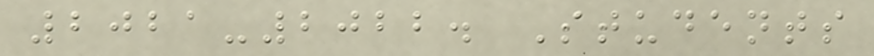2021-2022. Students
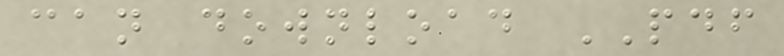can download PDF
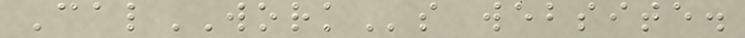CalWORKs website.
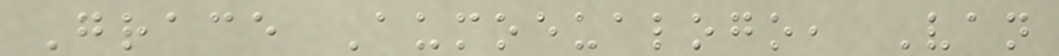Grace Aumoeualogo, Van
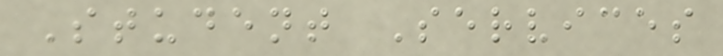Student Services
